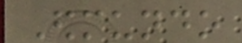Edmundo
